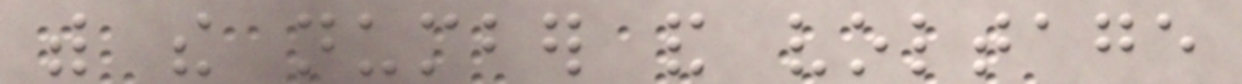with the number and voltage
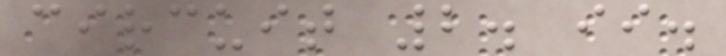circuit 2. ii.
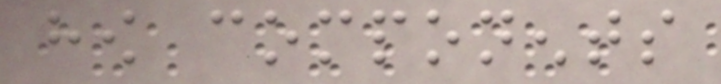how components
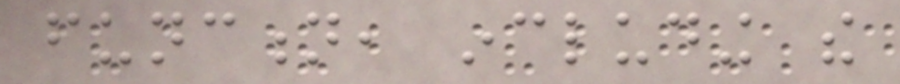function, including the
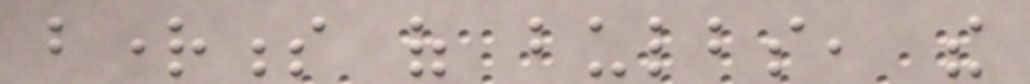brightness of bulbs, the
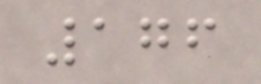176
